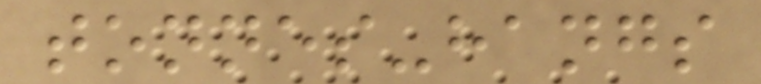tonnes-hangs
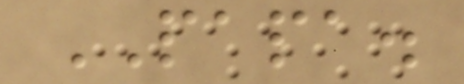PAPA.
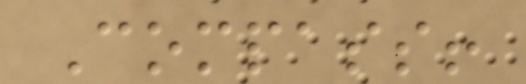Compass!
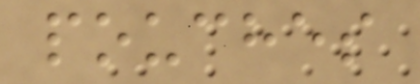pouches
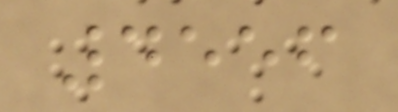4556
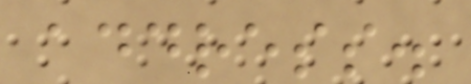address.
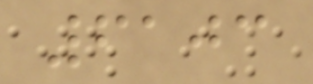6103
